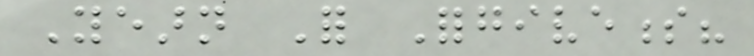Yearn For Forgiveness?
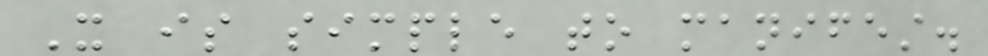It is simple to manifest.
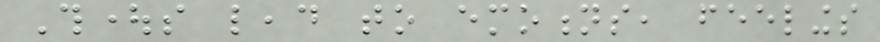Thoughts lead to emotions, feelings
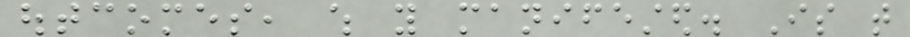outcomes, which you manifested. Is that
